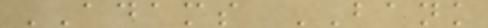ADAMS BANK
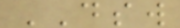DSW
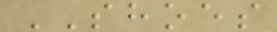SHOES
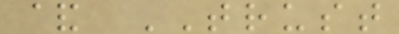& TRUST
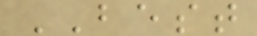BEST
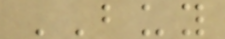BUY
